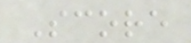Score
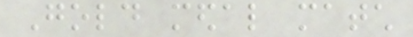Gold medal match
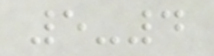5-4
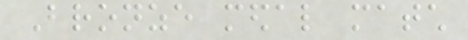Bronze medal match
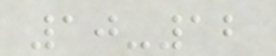10-12
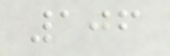106
